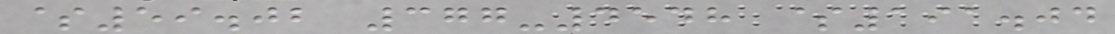$59.02 377-4548 $191.04
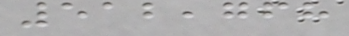512,768
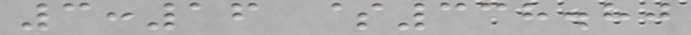3:16 $338.80
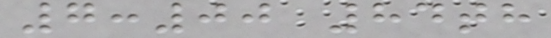7:00 84th
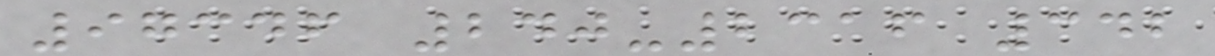97346 240-2316 342
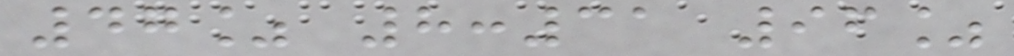47% 8:31 96%
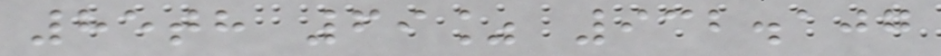85th 69% 932.107
